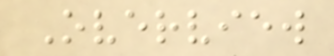Overview
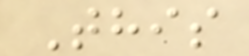This
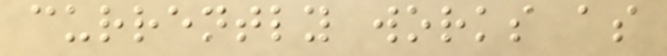currently works as
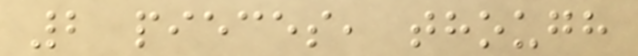2 pieces, though
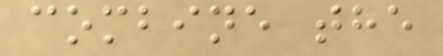combine the
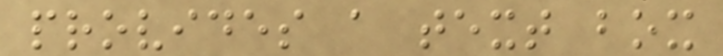provides a text box
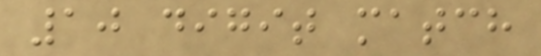10 digit match
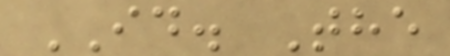ID. The
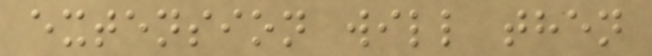extension will then
